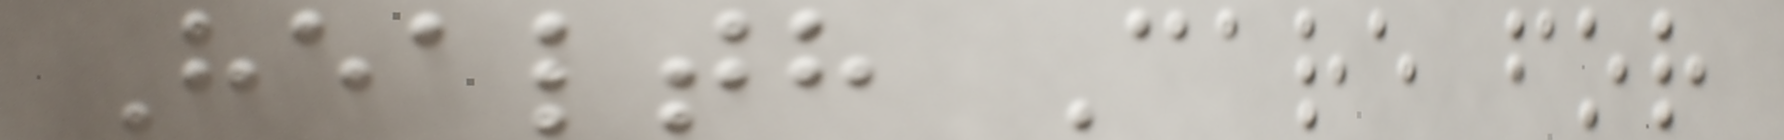Health Care for
